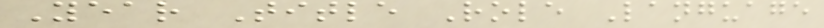Year Title Role Language
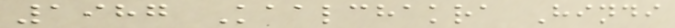1987 Kaalchakra Hindi
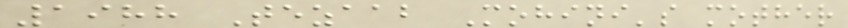1988 Tezaab Mohini's mother
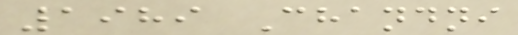1989 Chandni
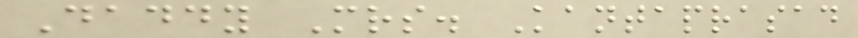Daddy Mrs. Kantaprasad
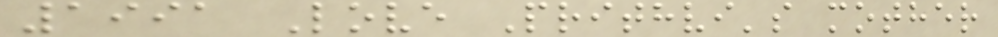1991 Love Prithvi's mother
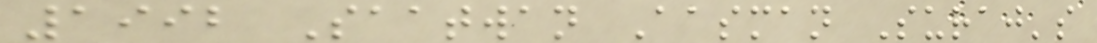1992 Saatwan Aasman Suraj's
